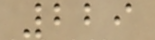229
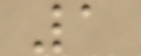1
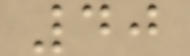40
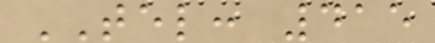TEL: 415
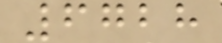6728
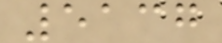5137
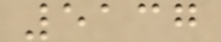5137
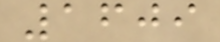1609
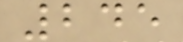245
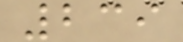239
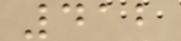412
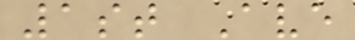1st Ave
